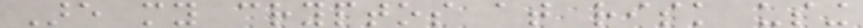Are my cryptos at risk using
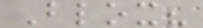Blox?
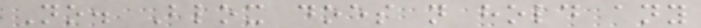No. Blox does not hold any
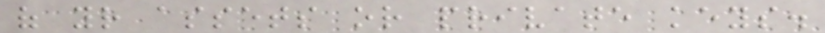of your assets or private keys.
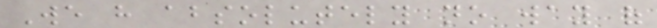We have absolutely no way of
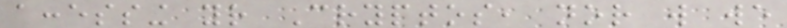accessing your Cryptos, nor will we
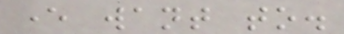ever want to.
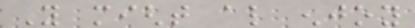You might also enjoy
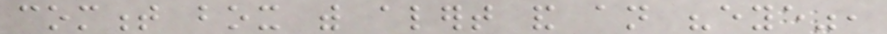comment box with alert and an "eye",
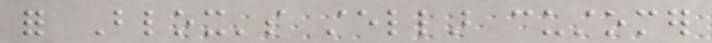for Blox's stellar customer
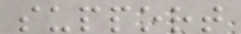support
